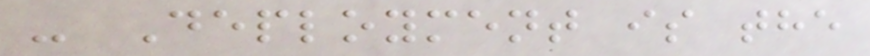- Deployment is the
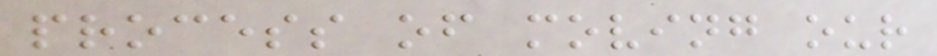process of moving our
